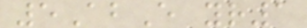5AbE yr1
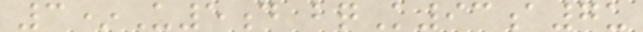3*U5d bqK93a7u
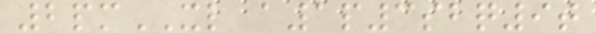2pmXL a1p3sbq9t
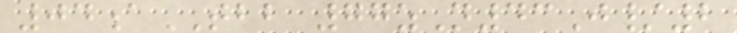04aTBB 77zN43J/2
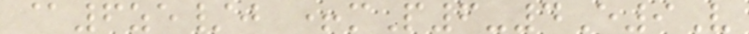@6ze/j +mP6-4E9V
